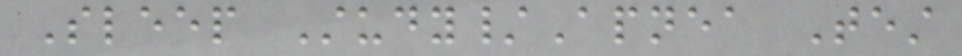Sleep Study/Apnea Test
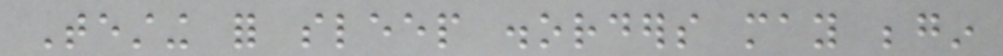Testing for sleep disorders may begin
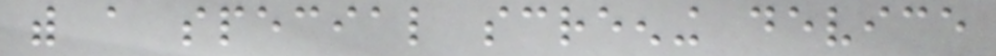with a special screening device
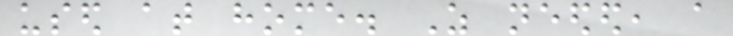used at home. As needed, a
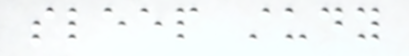sleep study
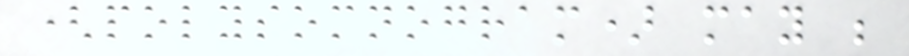(polysomnogram) may be
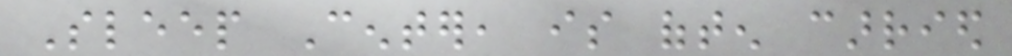Sleep Center, is often carried
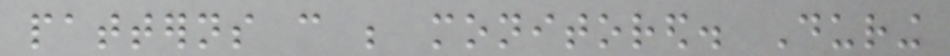patterns can be monitored. During
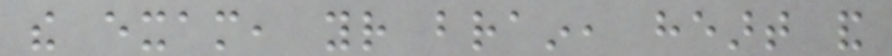the exam, your brain, heart and
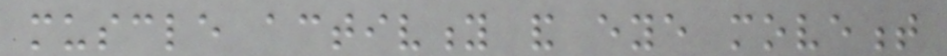muscle activity and eye movement
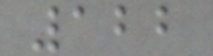122
